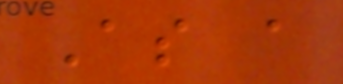As a
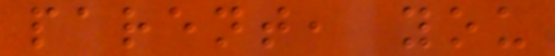parent, you
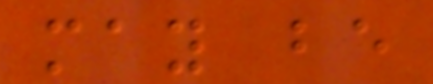may be
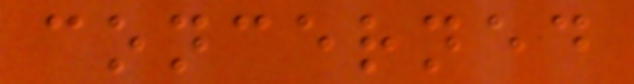concerned
